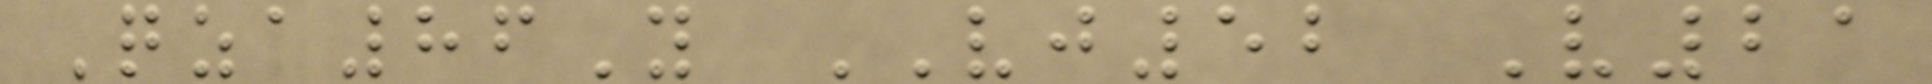Qza86Y VJ52 V21
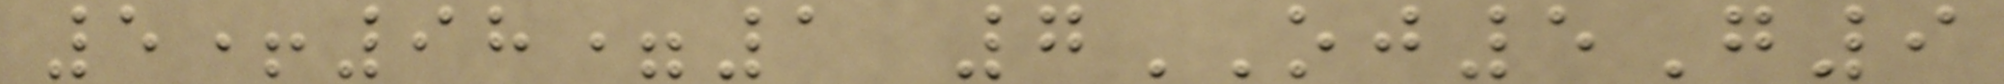5+98=1 7OJ5G9
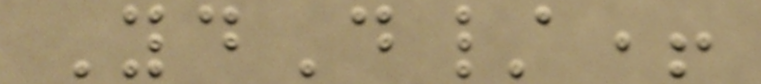YdD/+
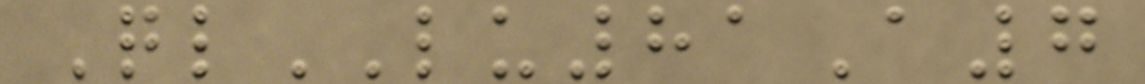QlLU81A7
